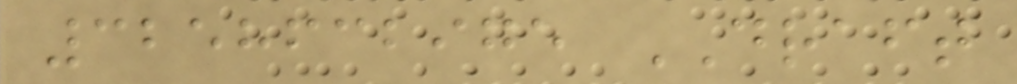3258632975 DRAFT
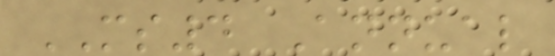MS4 Annual
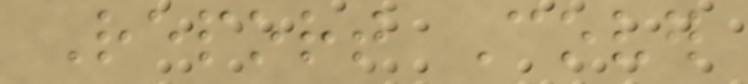Report Cover
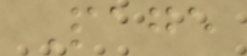Page
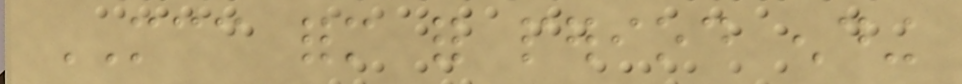MCC form for period ending
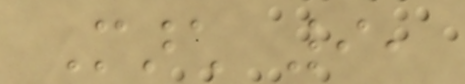March 9,
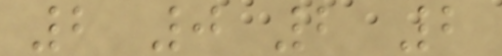2 0 2 2
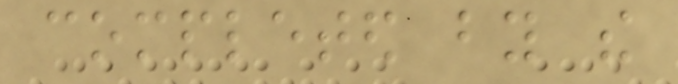completed by the
